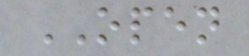OPEN
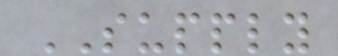SUPPLY
